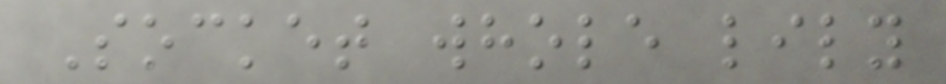Socket whole lily
